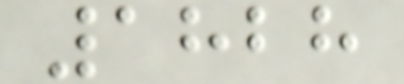1828
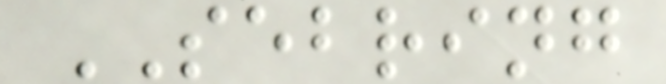SEBRING
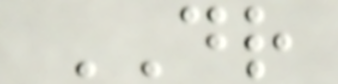DR
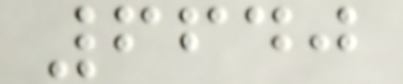6640
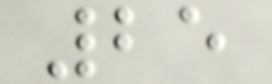25
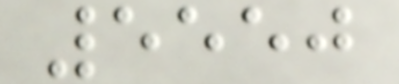5550
